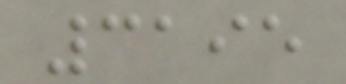3195
